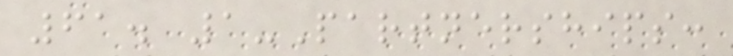61. 1-Partnerships:
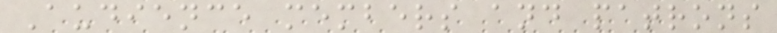Audience members and patrons
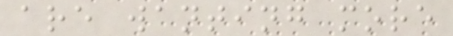are wanting more
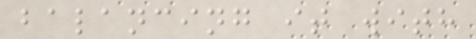balancing it with
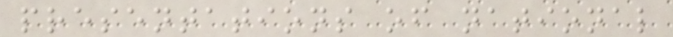presentations of national
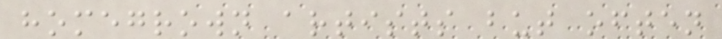homegrown artists but often
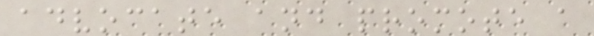advocate and promote a
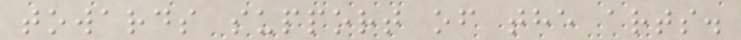towards support of the arts.
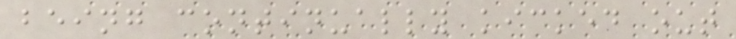being continually kicked out
